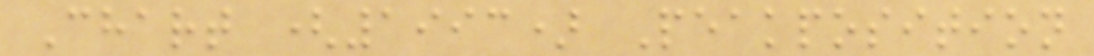Chart (1993) Peakposition
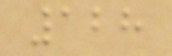128
